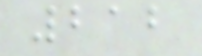212
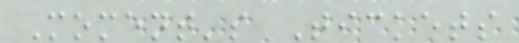Moment's Tickets
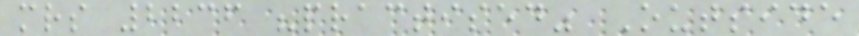mrs 2236 "practised" Outside
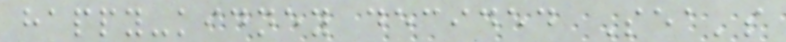happy-kidney decided Sea's
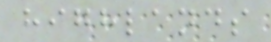highlands
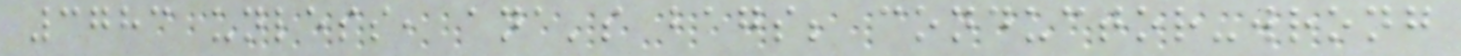3783 unless, ana's bags; conductor-wrong
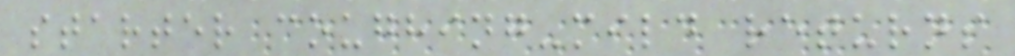starter coughing-mild returns
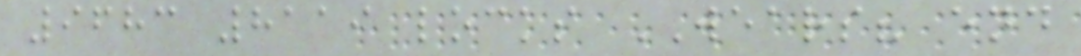9683 8119 locks WEARS? end
